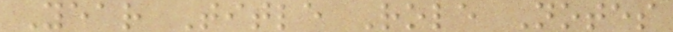Year Title Role Notes
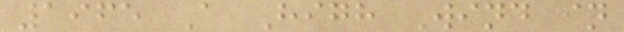1965 A High Wind in
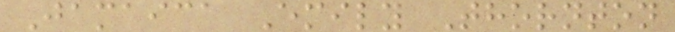Jamaica Emily Thornton
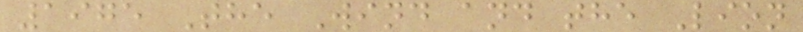1975 The Wind and the Lion
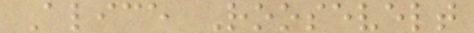Alice Roosevelt
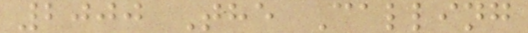2000 The Calling
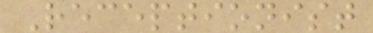Receptionist
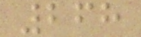268
